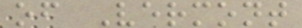of Vermont
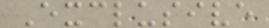Exclusive
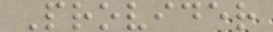Provider
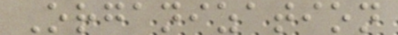Organization
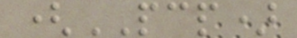(PCP)
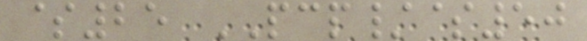$25 PCP/$50
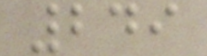249
